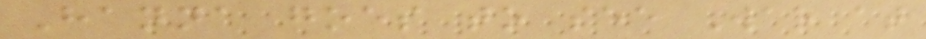Hanna goes to see War at
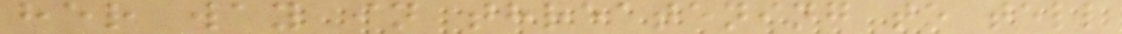her way in threatening to tell
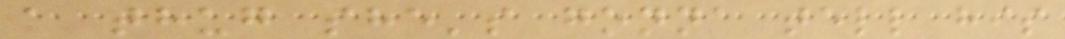a thug she's gonna tell his
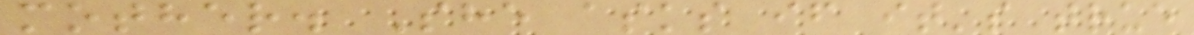mother. She asks if it's true
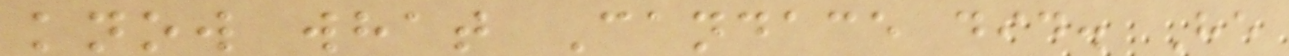know what Candace did. He
